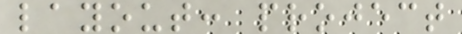layout: project
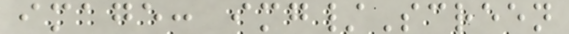image: img/Screen
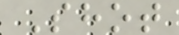Shot
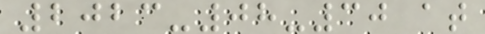2023-08-30 at
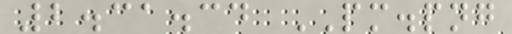2.31.34 PM.png
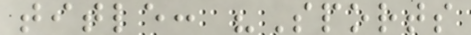title: "Sports
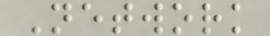Network
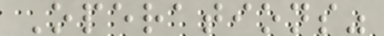Operations"
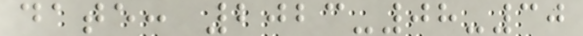date: 2023-08-30
